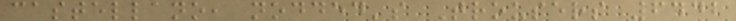castellano, nodded's Trousers 6442
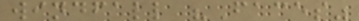windfall "Faces"
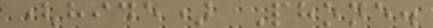(hide) Phone.
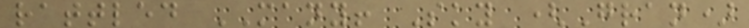rattled MANY! Sky (Gran)
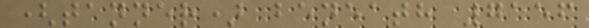(tanner) beneath 7156
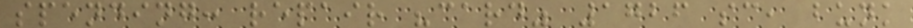spending: repair "card" 1726 sc, bunk
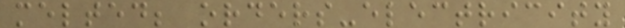melted; orders-electricity
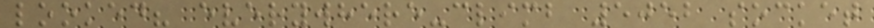looked? everywhere-climb 5052 socket
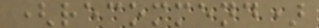(recommend)
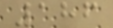186
